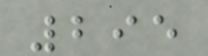295
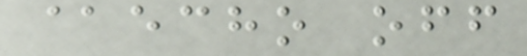@echo off
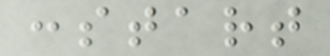:start
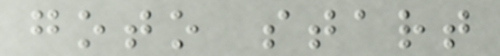goto start
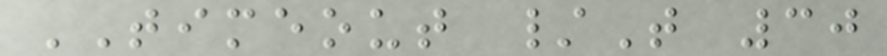TIMEOUT /T 30
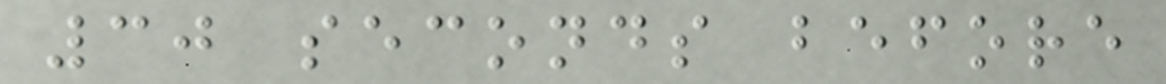30 seconds before
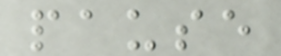pause
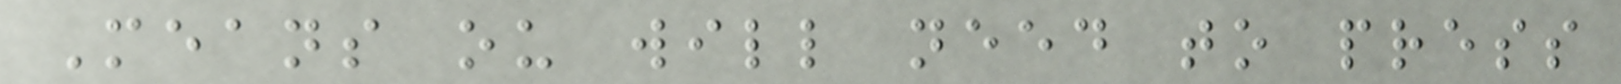Means ou will need to press
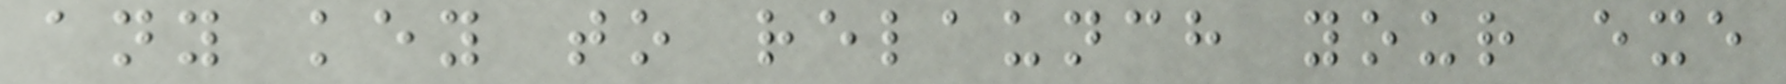any key to relaunch your exe
